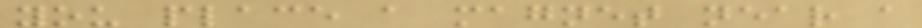you place a magnet near a
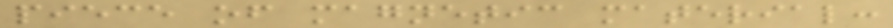piece of magnetic material:
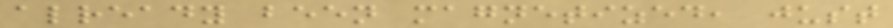already been magnetized, just
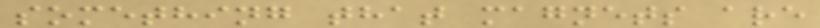something that magnets are
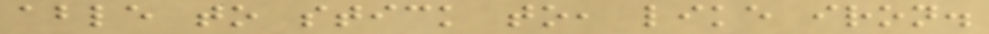able to stick to, like iron.
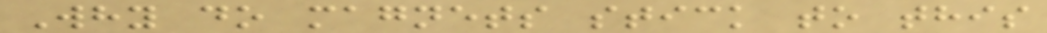Why do magnets stick to this
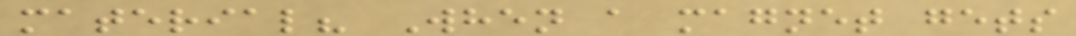material? When a magnet gets
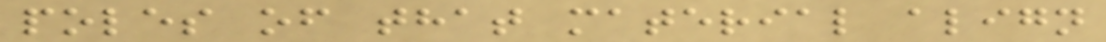poles of that material align
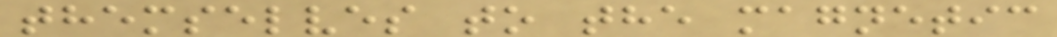themselves to the magnetic
